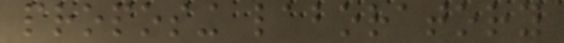proposing laboratory
